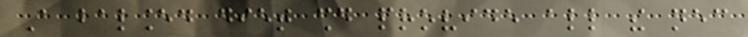A balanced diet should provide all the necessary
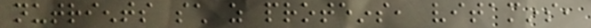nutrients such as proteins, vitamins,
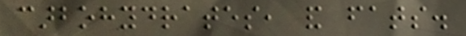carbohydrates, and fats.
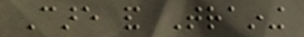Care and Training
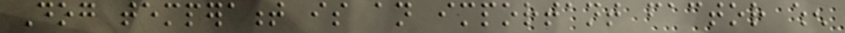Dog temperament is an important factor when
